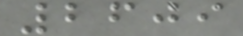2609
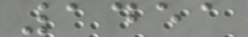1451
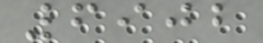6902
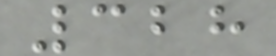328
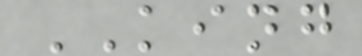KING
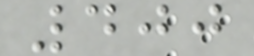400
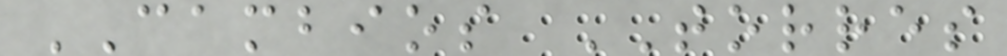CAMBIOS TORRES
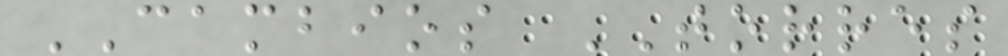CAMBIOS TORRES
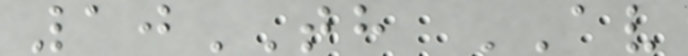10TH AV
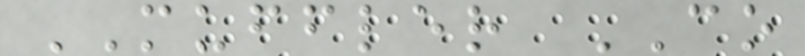MUFFLER CO
